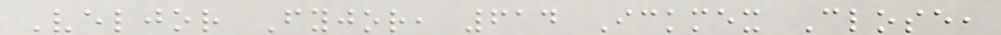Veljor Fyjor, 614 Ickmex Close,
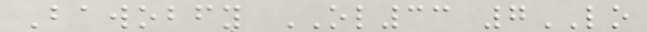Bawobfy OL33 7LO
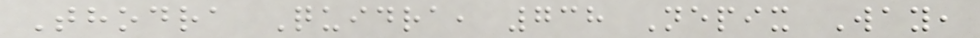Thodra Quidra, 738 Nepix Way,
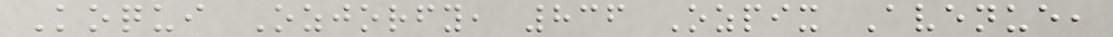Koqui Ozjorfy, 836 Ozpix Avenue,
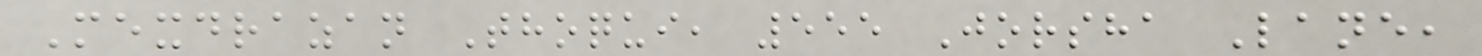Mexdrazan Thoqui, 555 Jorsha Lane,
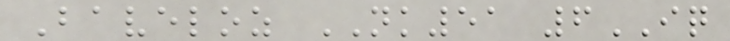Baveloz NK51 6IQ
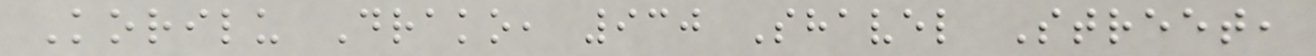Korilu Drako, 930 Shavel Street,
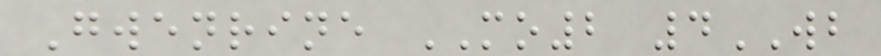Gwenrine MO2 4WB
